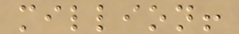million!
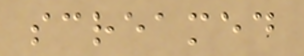screamed
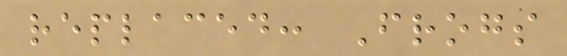replaced: Frogs
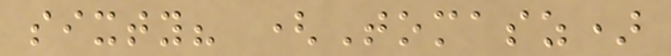sixty? (Tomasz)
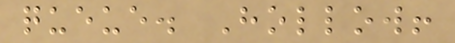queue. Hollow!
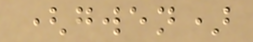(gwen)
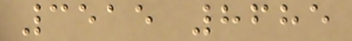3515 8685
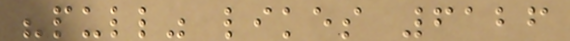"pull" likes 6126
